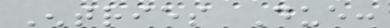Entries Due:
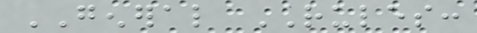GENERAL RULES:
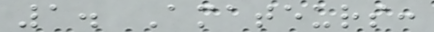1. Amateurs:
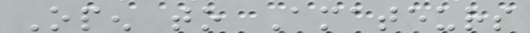Open to Amateurs
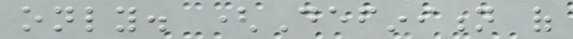only. (Definition of
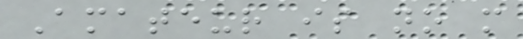Amateur is no more
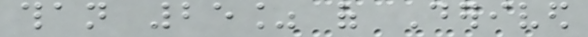than 25% of Derived
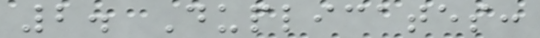2. Duplicates:
